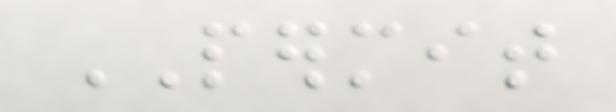PERMIT
